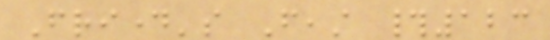Friday's Feast #123
